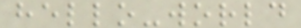hello-world
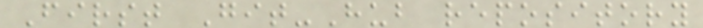First Git-Hub repository
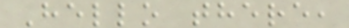Hello there,
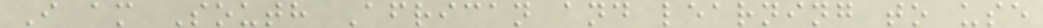I am South African and learning to use
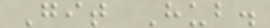Git Hub.
